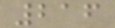216
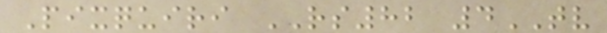Pixquiri RS82 4TV
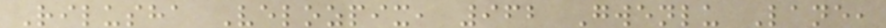Rilusha Velozpix, 962 Gwenlu Lane,
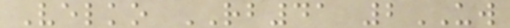Velko RB41 2UW
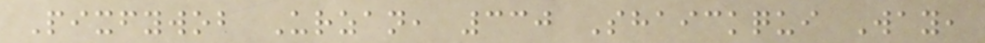Pixfywob Urzan, 330 Shaickqui Way,
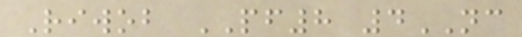Riwob PF8 4NC
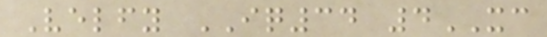Velfy IQ34 4XC
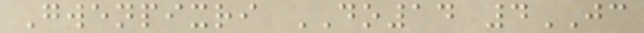Gwenpixri DO14 4JC
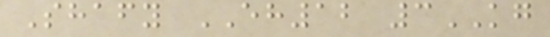Shafy EH12 3KG
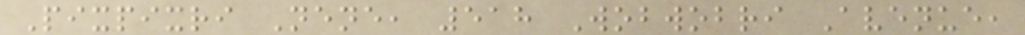Pixpixri Nene, 518 Wobwobri Avenue,
